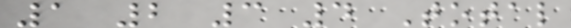1 2 3 4 Total
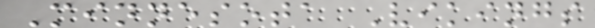Minnesota Vikings
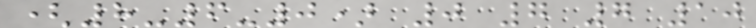(8-6-0) 0 7 7 10
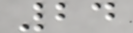24
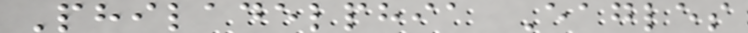Philadelphia Eagles
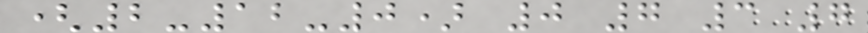(2-12-0) 0 7 3 7
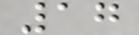17
